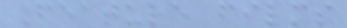Feature films
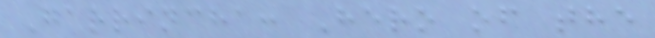Garrincha: Hero of the
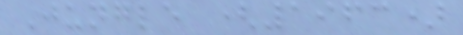Jungle (1963)
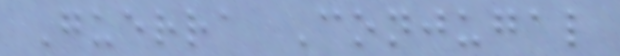Guerra Conjugal
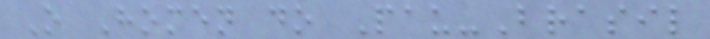O Homen do Pau-Brasil
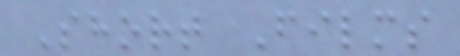Short Films
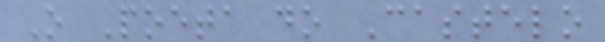O Poeta do Castelo
